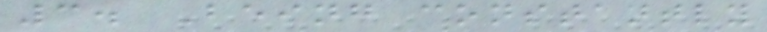3. Being constantly
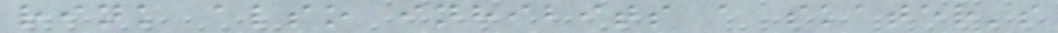rink also inhibits a skater's
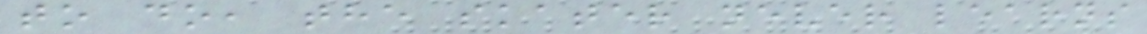to do, the skater never learns
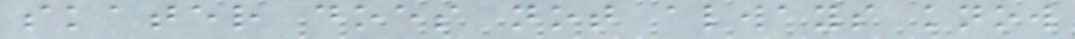skater does not always know
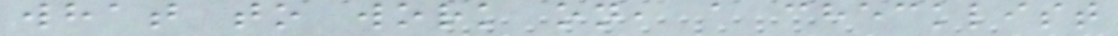what to work on, a checklist
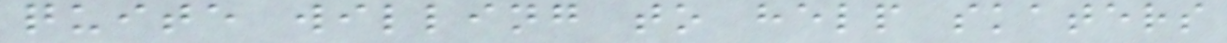quite willing to help skaters
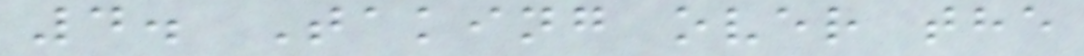4. Taking over the
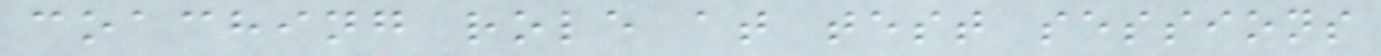coaching role at test sessions
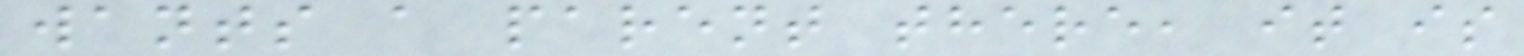wants a parent there, it is
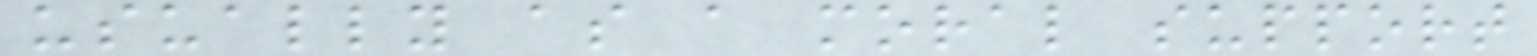usually as a moral support
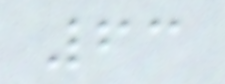63
